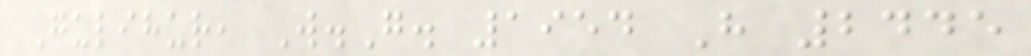Gulihur, W.G. 1954 H 2445
